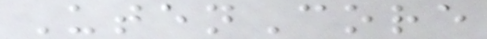UtenCore
